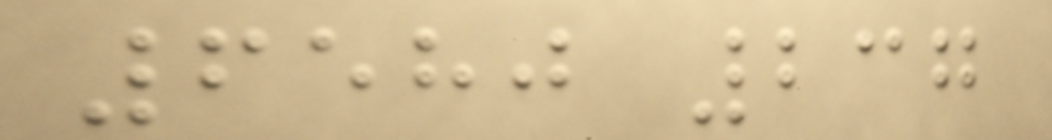6580 237
